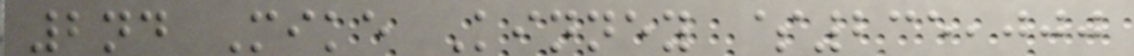2nd Mike Kinney $235,000
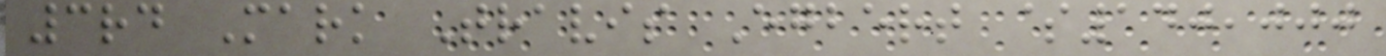3rd Mark Travis Egbert $140,000
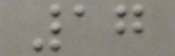17
